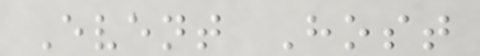Event Host
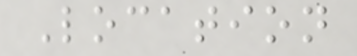Location
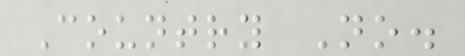Country No.
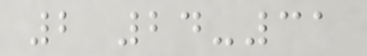2 24-31
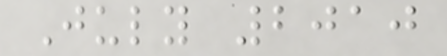July 2010
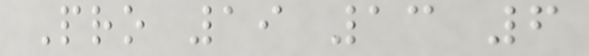Pro 19 13 6
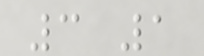3 1
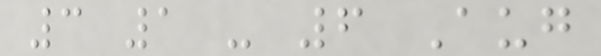3 1 - 6 Aug
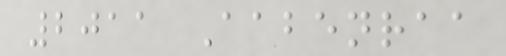2011 Aabenraa
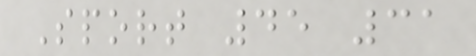Sport 45 31
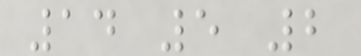14 5 2
